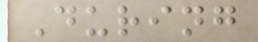During
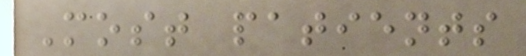Most patients
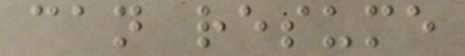can resume
